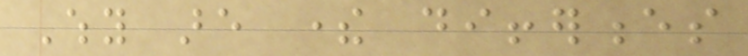Why are there differences
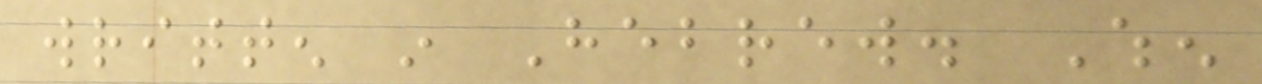written in Hebrew. When
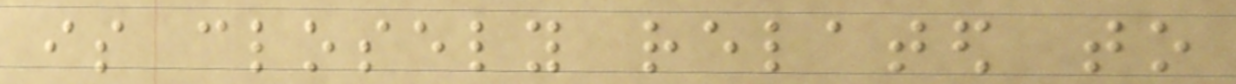is closely related to
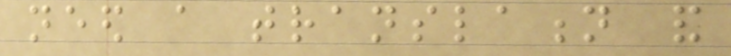need a translation and
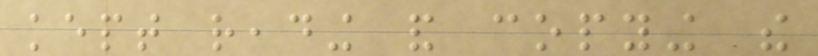kept reading and copying the
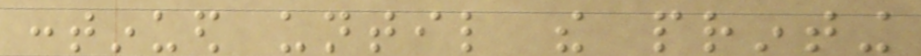continued until the printing
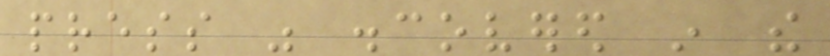press was discovered in the
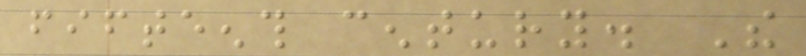fifteenth century. The
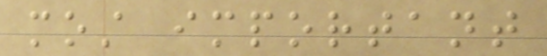most important
